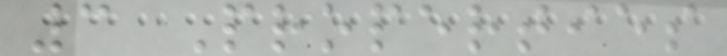3 Properties
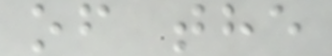of the
